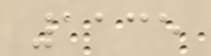1135
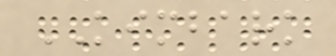KIMBARK
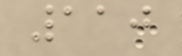110
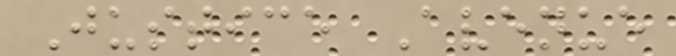Justice Avenue
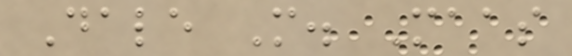Dale M. Maas
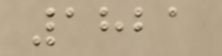1821
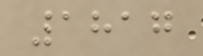1817
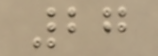27
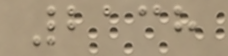2138
